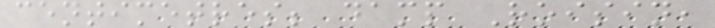centimetres; damp Roisin,
